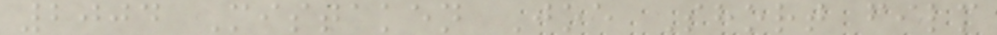2004 Mistaken Joe Short film
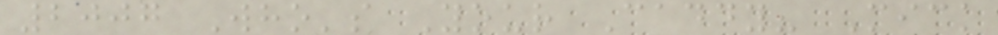2007 Who's Your Caddy? Mick
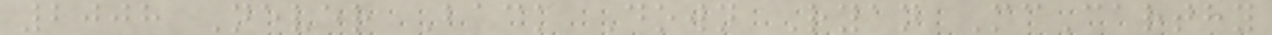2008 Never Back Down Ryan McCarthy
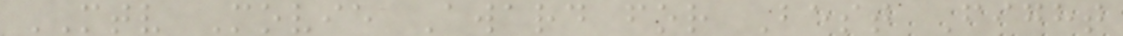MTV Movie Award for Best Fight
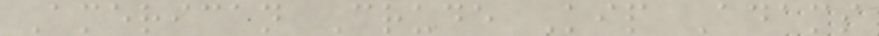American Crude Kip Adams
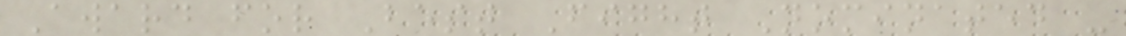Award for Best Fight Nominated -
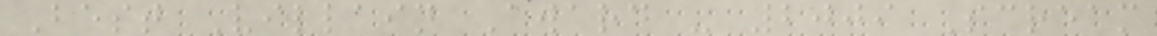Best Villain Award - 2009 Scream
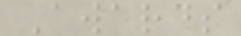Awards
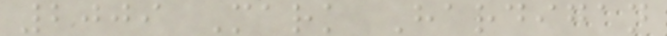2009 Mark Hardigan
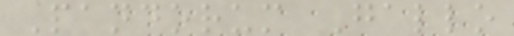Pandorum Gallo
